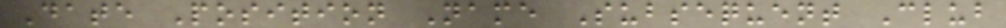Date Position Name Subsequent Club
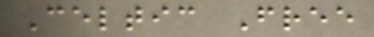Celtic Free
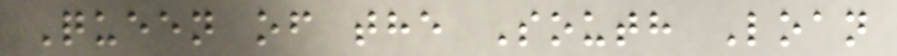Queen of the South Loan
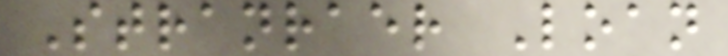Stranraer Loan
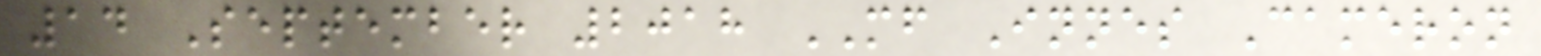14 September 2018 MF Innes Cameron
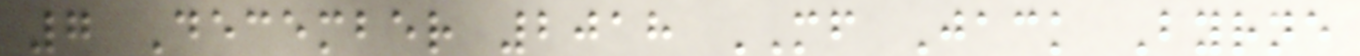7 December 2018 MF Jack Byrne
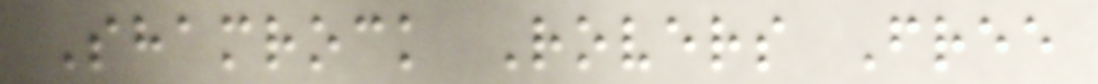Shamrock Rovers Free
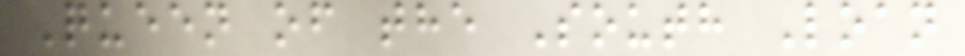Queen of the South Loan
